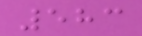583
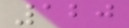120
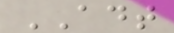ADT
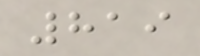819
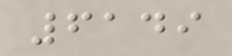6149
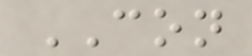CON
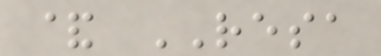& RESA
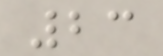23
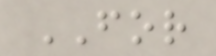FOR
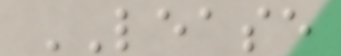LEASE
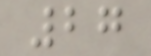27
